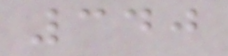340
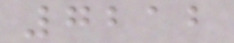7212
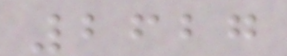2627
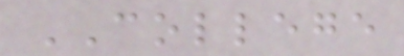COLLEGE
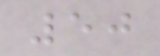50
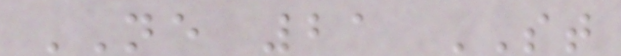NE 21 ST
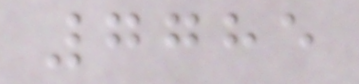7785
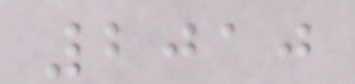2010
